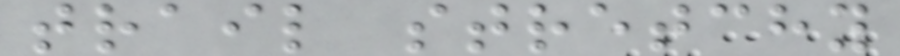trail stretchy
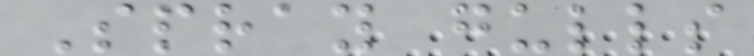Spray gulls
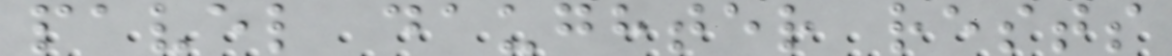pavel daughter rests
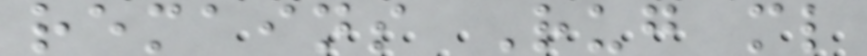remains Rug ml
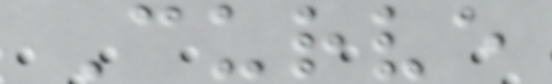Curve
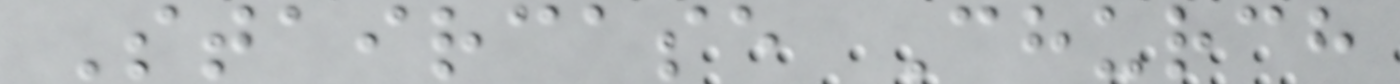Staircase Church
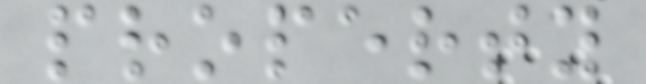property
